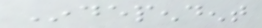Independent
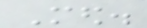Med.
